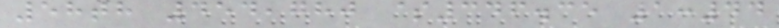58th 454,780 $346.35 1:44
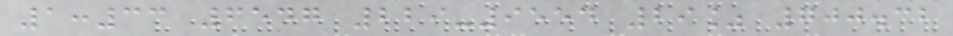1:33 6547 229-9554 29% 700.32
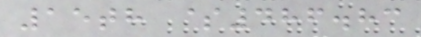15th $486.83
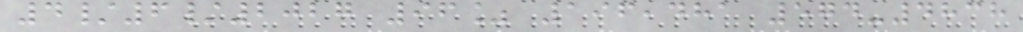4/6/2027 96% 196,481 574-4838
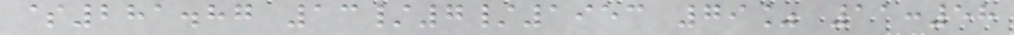$281.87 13/7/1953 79% 11:58
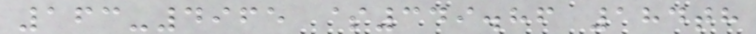163-4965 $349.86 184th
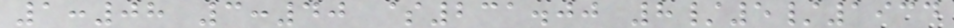1:08 3:40 $231.00 8/5/1934
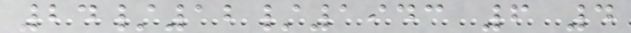24/12/1943 6 4
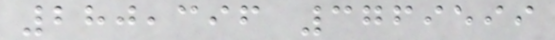280,396 3769599
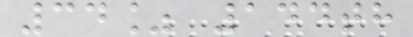34% 144th
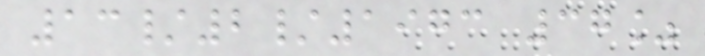13/2/1973 37%
